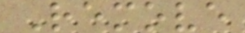Remove
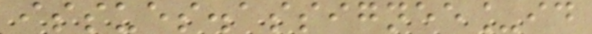issues.assignee_id
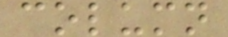column
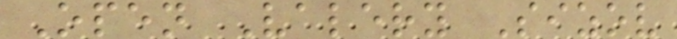Open Valery Sizov
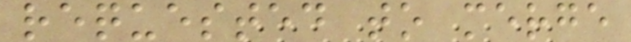requested to merge
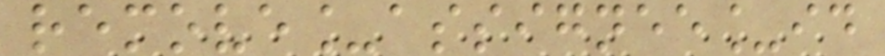remove_assignee_id
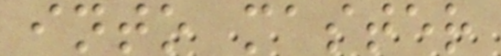into master
